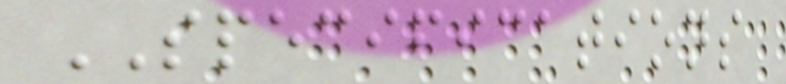SPECIFICATIONS
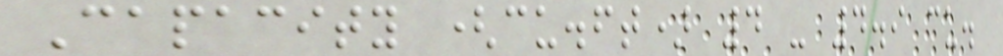Capacity (cu.ft) 4 - 4.9 cu.
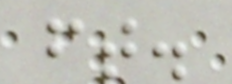ft.
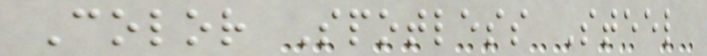Color Spotless Steel
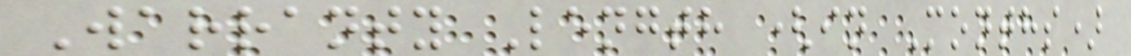Warranty Length (in Months)
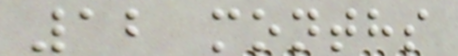12 months
